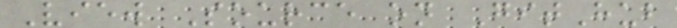View Source on GitHub
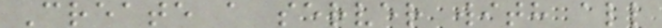Create a server with all
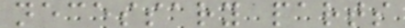necessary parts
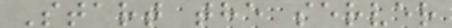Start the server
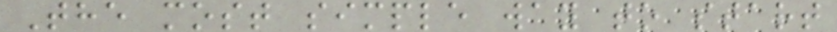The most simple way to start
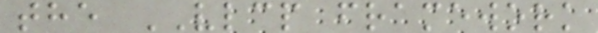the VLCP framework
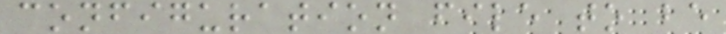configuration file to be
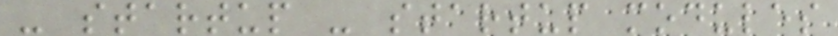- startup - startup modules
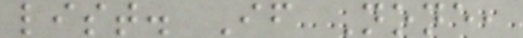list. If None,
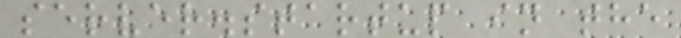server.startup in the
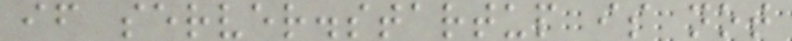if server.startup is not
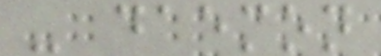- daemon
